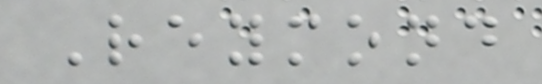Reymond
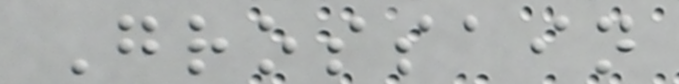Grossain
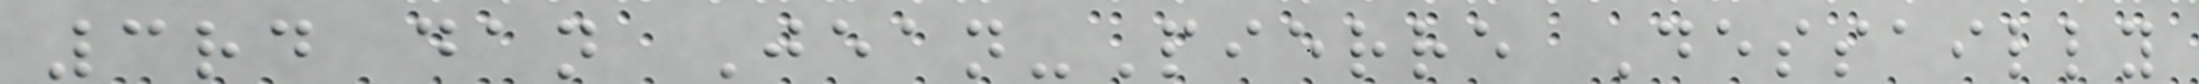3rd dan Jean-Pierre Dessailly
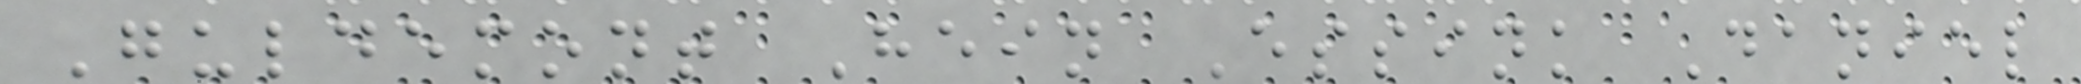Guldemont Hein Essink Daniel
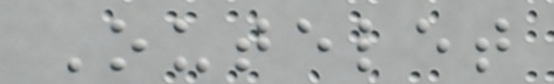Outelet
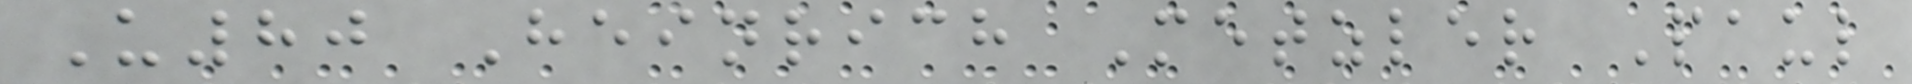U80 Heinrich Metzler Paul
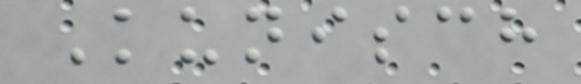Kunisch
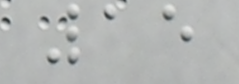15
